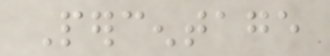Percentage
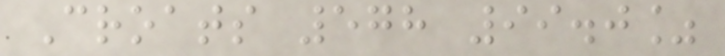Croats 578 99.0%
